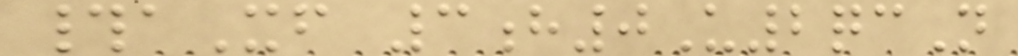#aXf 3h0U2qcN
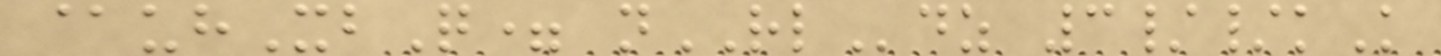@uhXbQ= nRLdz 3//kK
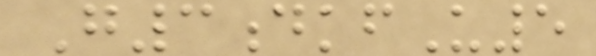G3dkfU5
